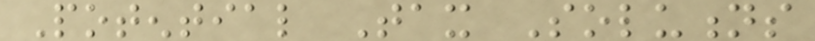Potential Tax Solutions
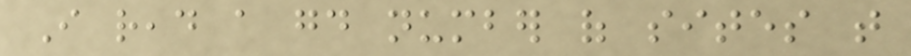I read a good number of sites that
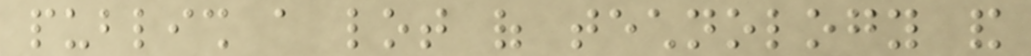publish a lot of technology and
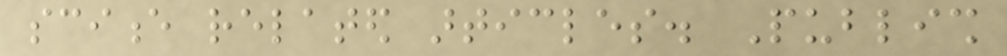science related articles. Publish
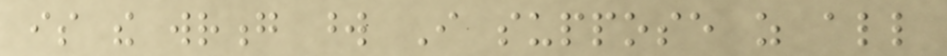is the wrong word I suppose as all
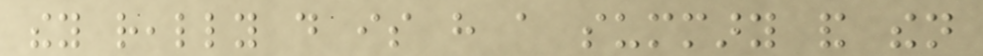they really do is have a summary and then
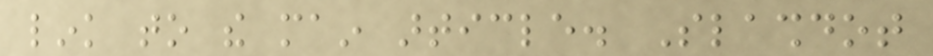link to the main article. Slashdot
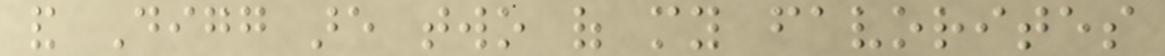and Digg are two of my favorites
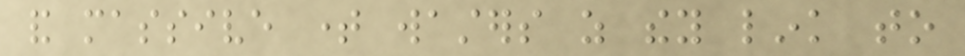and massive time wasters as they link to
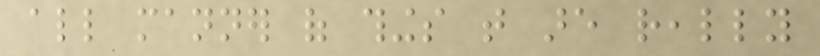all manner of things that are really
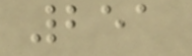251
